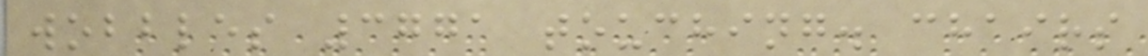wobbles 3771 touching. chairs
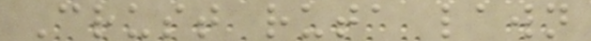Crust ruta lawn
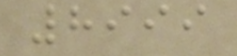8999
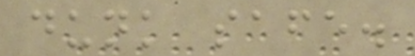dunk safe.
